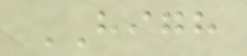HIGH
